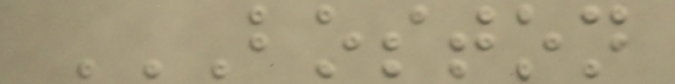BOSTON
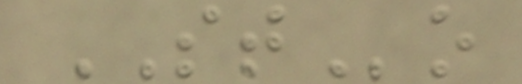STo
